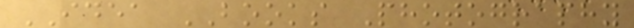IDEA BOOKS Photography
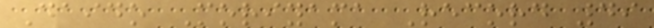Daido Moriyama Record 49
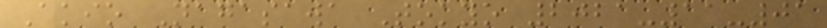Akio Nagasawa Tokyo 2021-11-01
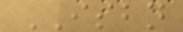ISBN
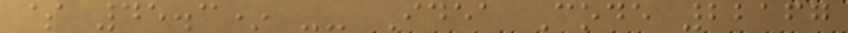$ 45.3* -- Idea Code 22167
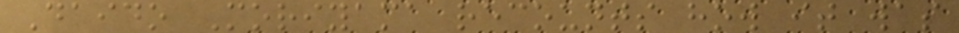Daido Moriyama recounts how it was
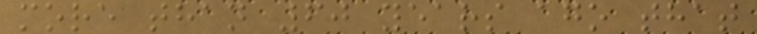more than 60 years ago that
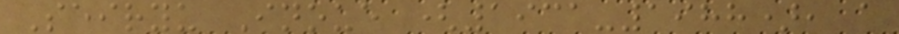Seiryu Inoue (1931-1988), a
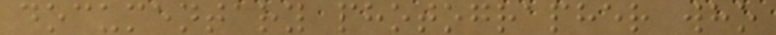documentary photographer who
